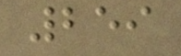259
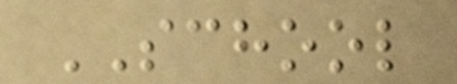SCHOOL
